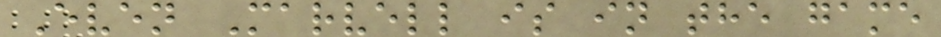Even Marvell is in the game
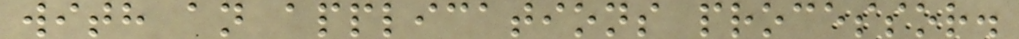with an applications processor.
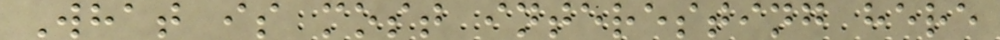What is most interesting here
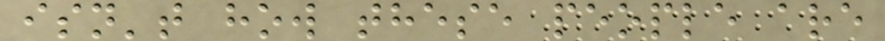isn't how these people are
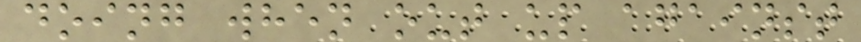doing when out up against
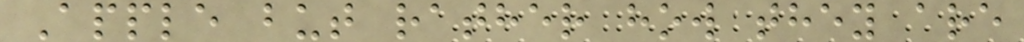Apple but rather how they are
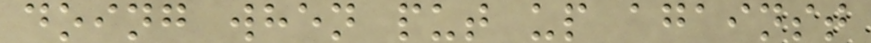doing when put up against
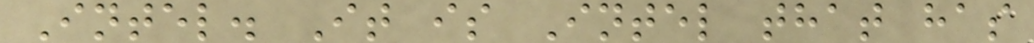Intel. It is Intel that has
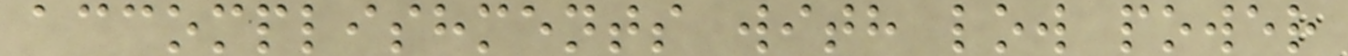accomplishments with low power
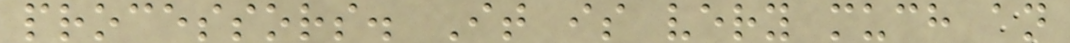processors. It is very much an
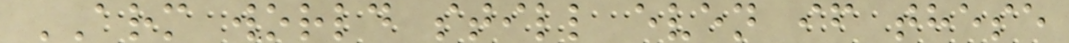ARM world still even if these
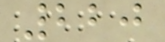220
